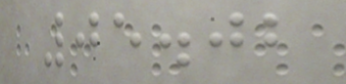05.02
